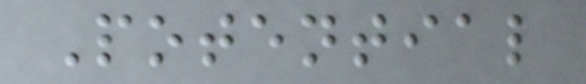Potential
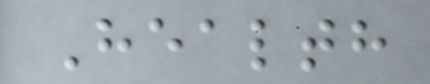Health
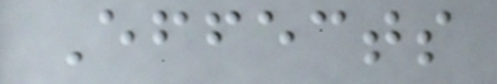Effects
